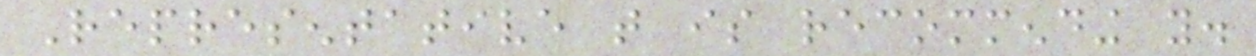Representative that is recommending you.
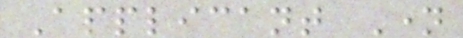Applicant Name
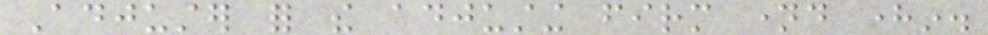Adjuster for the adjusting firm named herein.
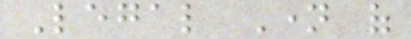Legal Name of
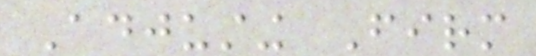Adjusting Firm
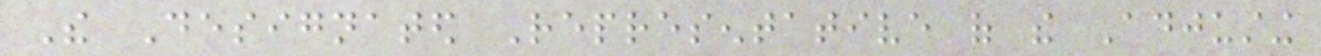The Designated Representative of the Adjusting
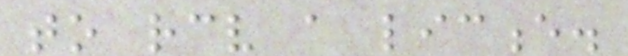to receive a licence.
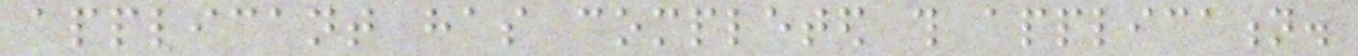applicant has completed this application.
